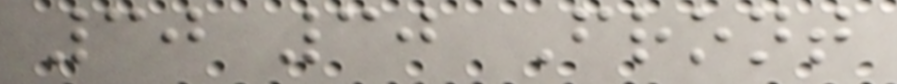30 30 Front
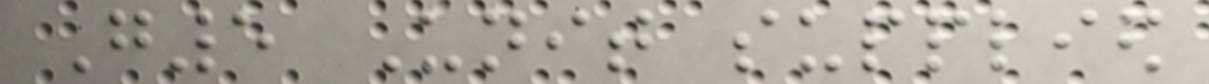G5 Unit supplied
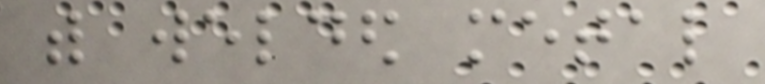with welded metal
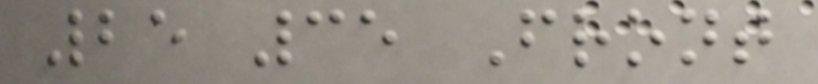25 35 Front
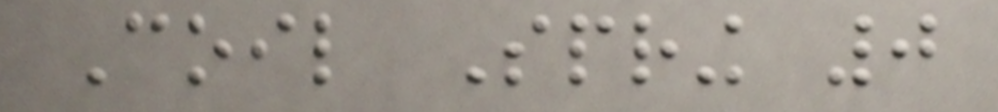Coil Spring 0
